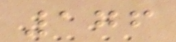176
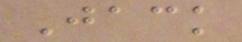Jack
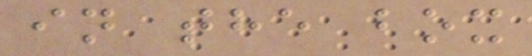in the box
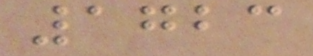1723
